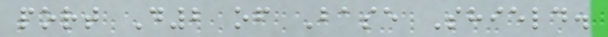port D2 of Base Shield.
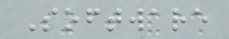Software
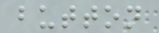button
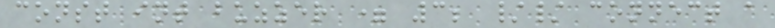const int buzzer = 3; // connect a
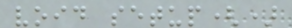void setup()
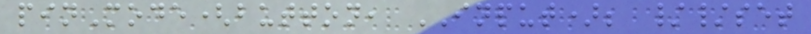pinMode(button, INPUT); //set
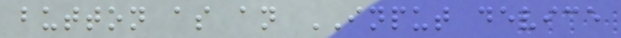button as an INPUT device
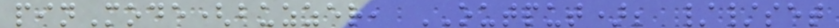pinMode(buzzer, OUTPUT); //set
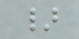}
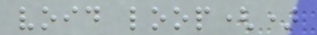void loop()
